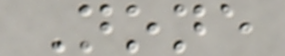None
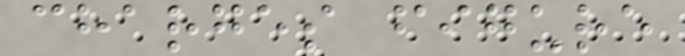charges figure
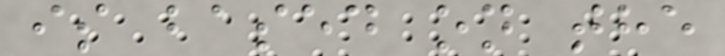is based on the
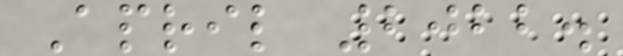April 2022.
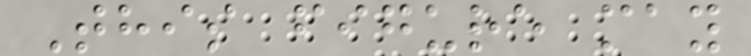This figure may
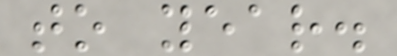to year.
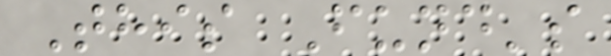This Fund's
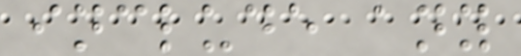include any
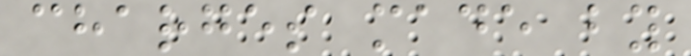charges made by
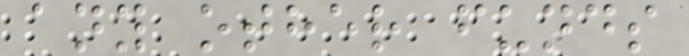any other funds
